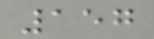157
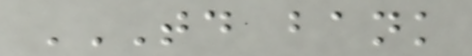TD BANK
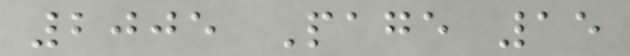2005 Page 15
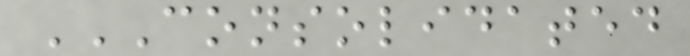CONSOLIDATED
